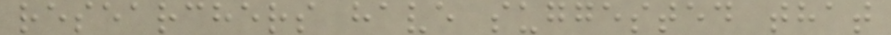researchers have suggested that
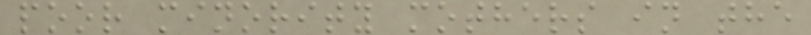poor minority mothers in the
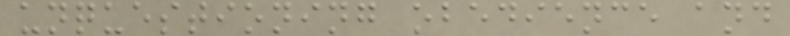unquestioning obedience and
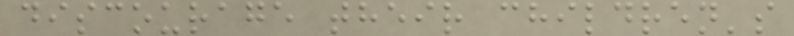discourage their children's
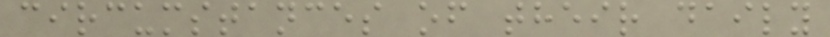circumstances of their daily
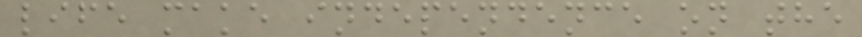life make independence on the
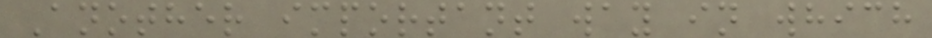Another important way in which
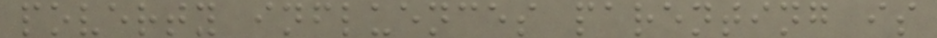poverty influences parenting is
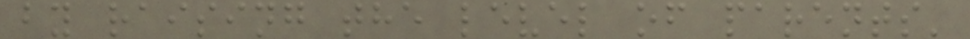by raising the level of parents'
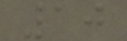10
